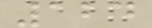124
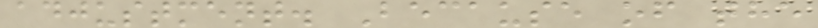adjustment. Because of the
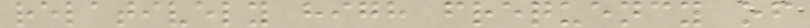relatively high frequency of
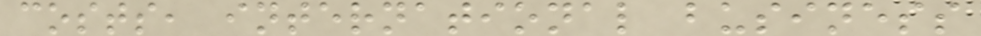costs, international business
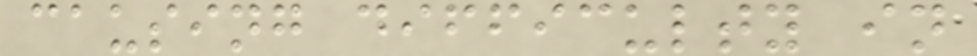causing difficulty in
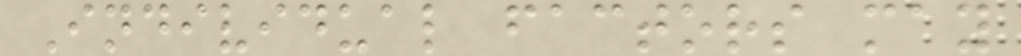Individual factors may
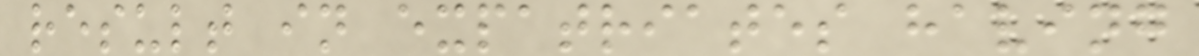result in expatriates having
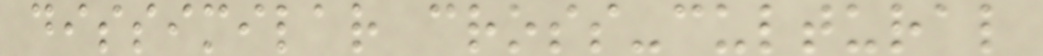dissimilar cross-cultural
